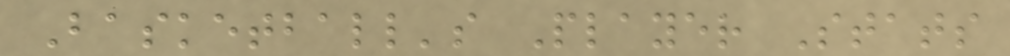Basketball's Player Stats
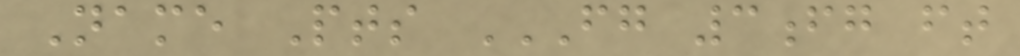Name Pts FG 3FG FT
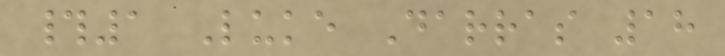#1 Luke Darras 18
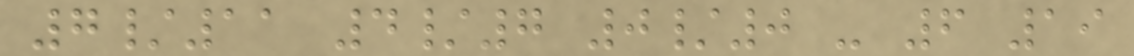7/11 4/7 0/0 - 6 19
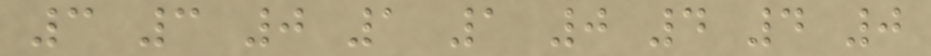3 3 0 1 1 0 4 4 0
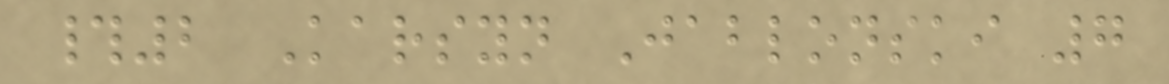#2 Karsyn Jablonski 7
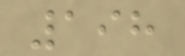198
